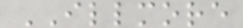ILLMORE
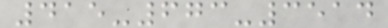415-673-3514
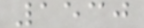1530
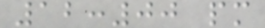12:00 pm
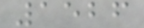1526
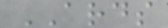ARDS
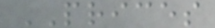PRICES
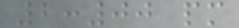2:00 pm
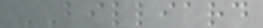BILLIARD
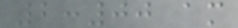2:00 am
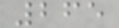265
